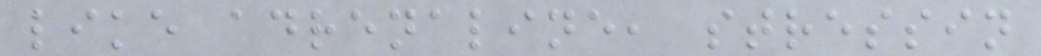like adrenaline, stressin
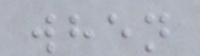when
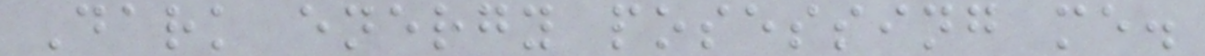Dark energy posessing me.
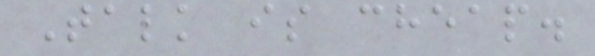Talk is cheap.
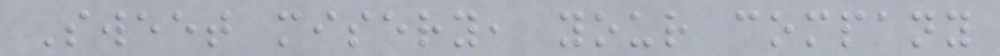Sweet misery, your company
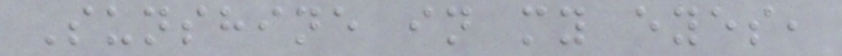Sunshine in my eyes,
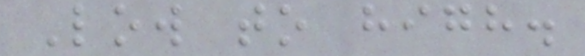Low to high.
